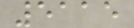5115
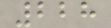228
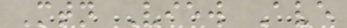Mtn View Ave
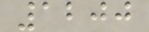1200
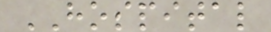HOSPITAL
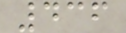436
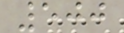500
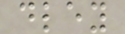dley
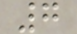7
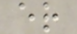er
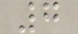7
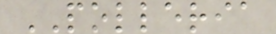POLLERIA
